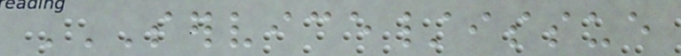SERVICE/ISSUE
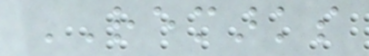REMARKS
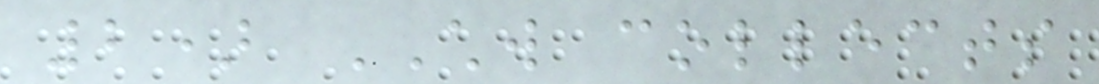2) CHW collects
